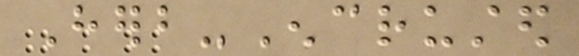Herb-Encrusted
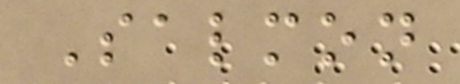Salmon
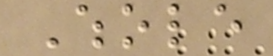Whole
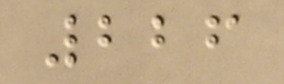226
